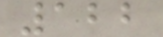122
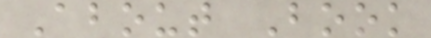About Book
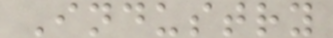Industry
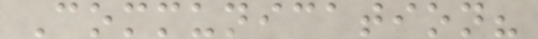Communication?
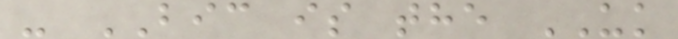- BIC is the UK
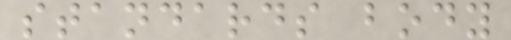standards body
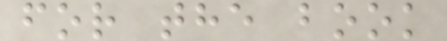for the book
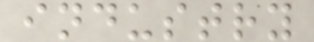industry
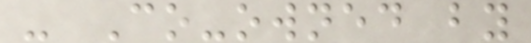- Co-owned by
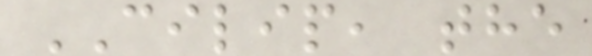CILIP, the
